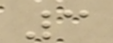3
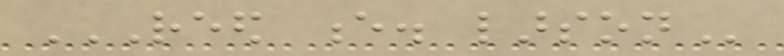REED E. LARSON
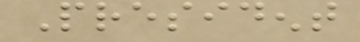President
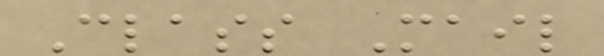Class Mail
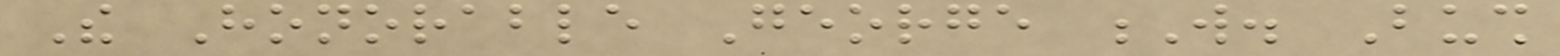The Honorable George W. Bush
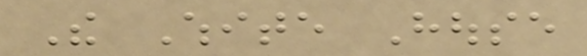The White House
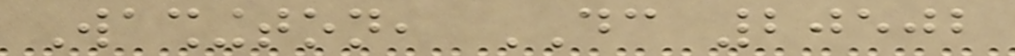Washington, DC 20502
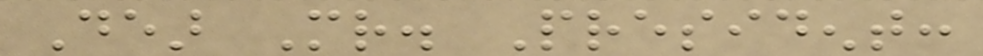Dear Mr. President:
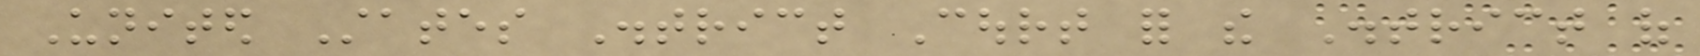United States District Court for the District of
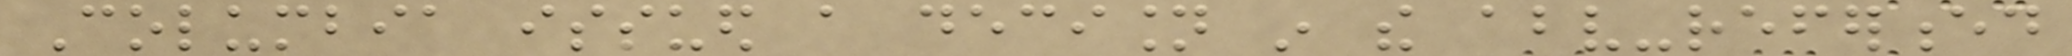Columbia issued a decision in the above-referenced
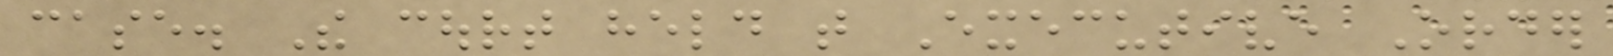case. The court held that Executive Order
